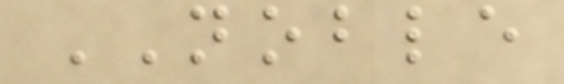NOBLE
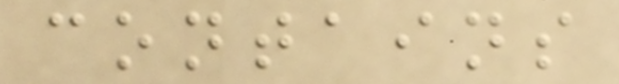contains
